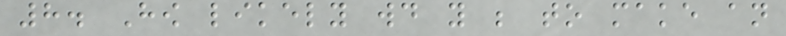8. How likely would you be to make an
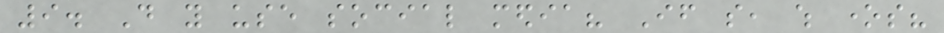9. Do you use social media? If so, which ones?
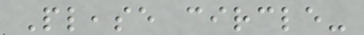Please circle-
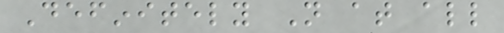Definitely Not at all
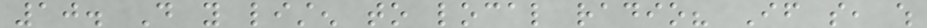10. Do you listen to local radio? If so, which
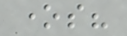ones?
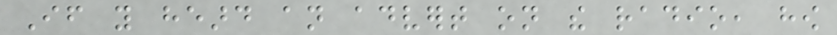If you heard an advert on the radio, how
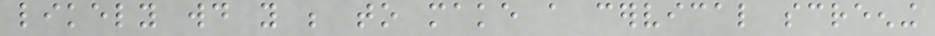likely would you be to make a cervical screening
